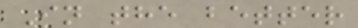In the better
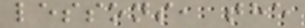lessons, the
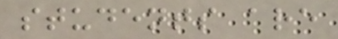students are
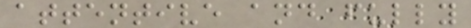attentive and fully
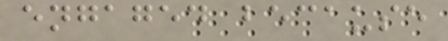engaged because
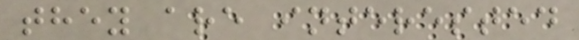they are interested
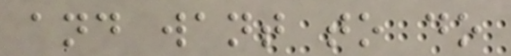and want to do
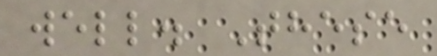well. These
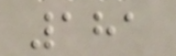181
